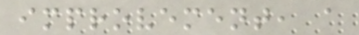improvement, a
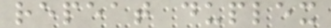repeat duplex
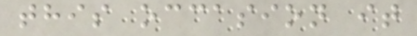this occasion it
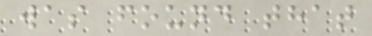was found that
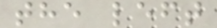the left
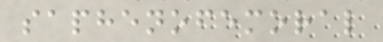saphenofemoral
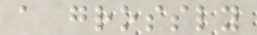a grossly
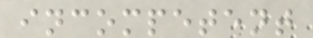incompetent
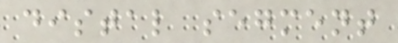distal segment
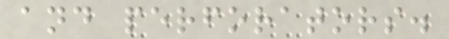and perforators.
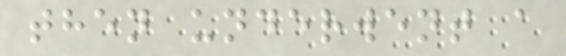then underwent a
